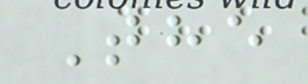The
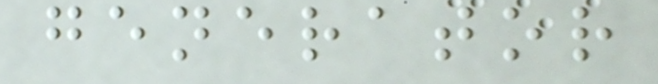generator
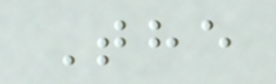The
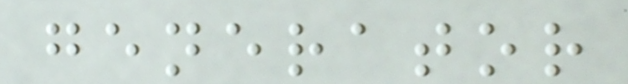generator
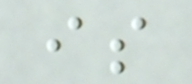is
